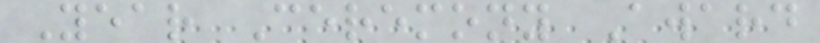Year Ceremony Award
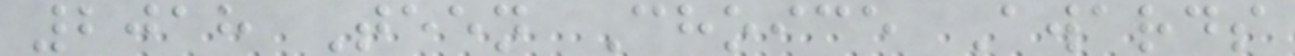2018 Teen Choice Awards
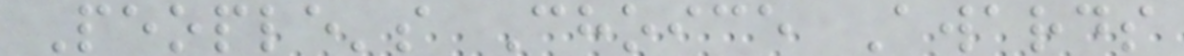People's Choice Awards
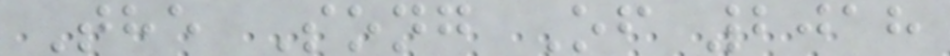The Song Of 2018
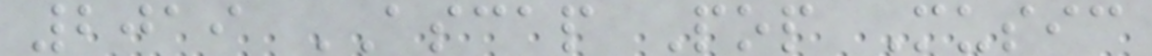2019 ASCAP Pop Music
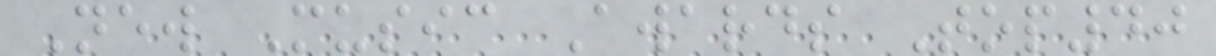New Music Awards Top40
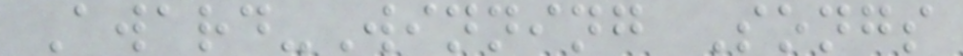Award-Winning Songs
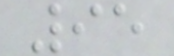95
